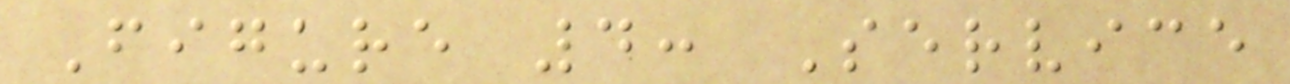Figure 4: Service
